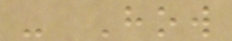- How
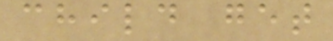child get
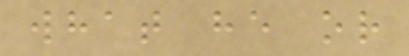what he or
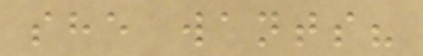she wants?
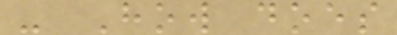- How does
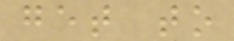get to
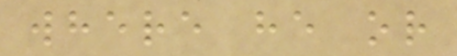where he or
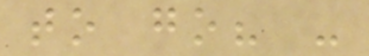to go? -
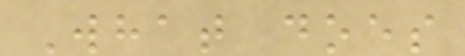What does
